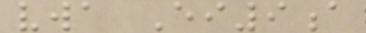vwa Ei9a
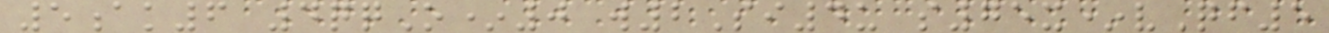5ak6 4qqO*0 w2Si4u s75x*vQf5
